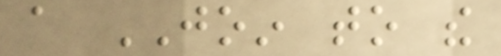a JOIN to the
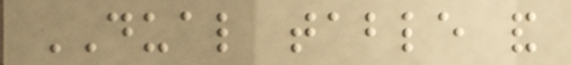DUAL table and
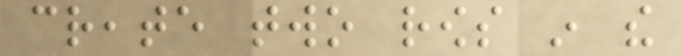create two rows in the
